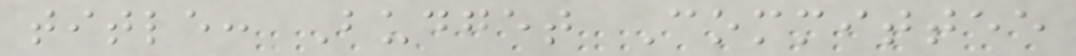title: Budget Committee
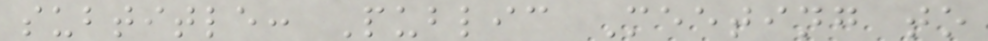subtitle: Public Meeting to
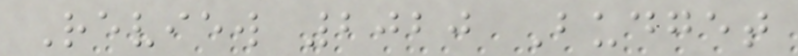Review 2020 Budget
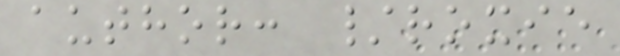author: /roxie
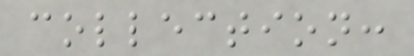collection:
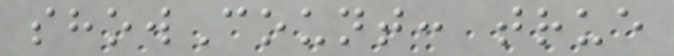showCount: true
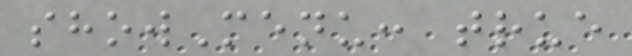showMenu: true
